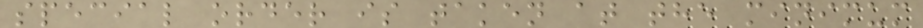special order is taken at the minimum
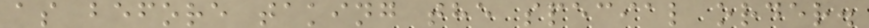as before taking the special order.
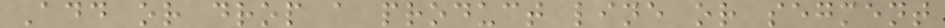Add or drop a product line or segment
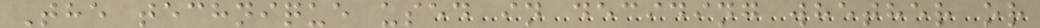The technique used in deciding whether or
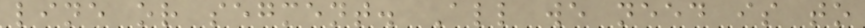line or segment. All we need is to
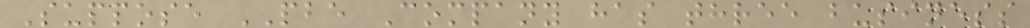Suppose PBE Company has three business
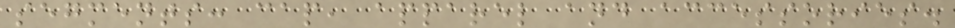segments: cap, apparel and accessories.
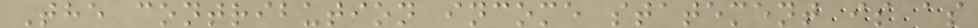The contribution income statement is as
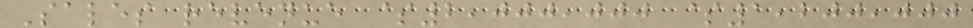Sales revenue $2,000,000 $1,200,000
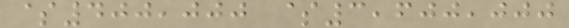$400,000 $3,600,000
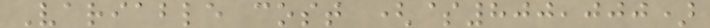Variable cost ($800,000)
